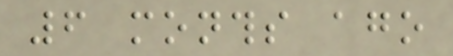6 months ago
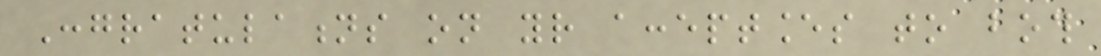Congratulations on your acceptances to both
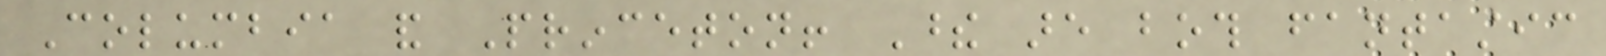Columbia and Princeton! These are both fantastic
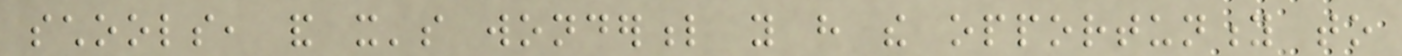schools, and it's wonderful you have the opportunity to
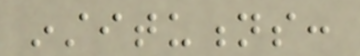institutions:
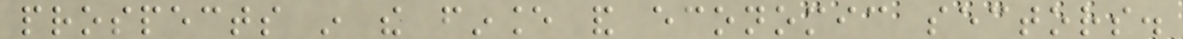prospects in the finance and economic sectors.
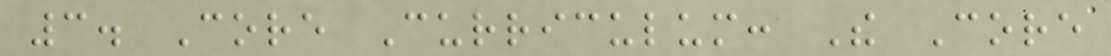3. Core Curriculum: The Core
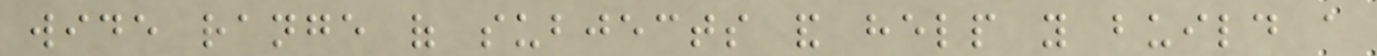wide range of subjects and help you build a
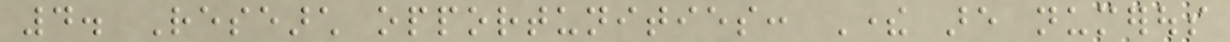4. Research opportunities: There are numerous
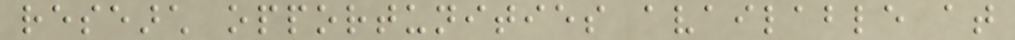research opportunities available at
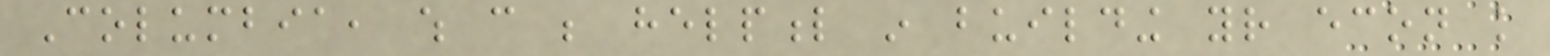Columbia, which can be helpful in building your econ knowledge
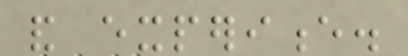and experience.
